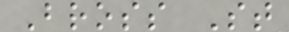Bross St
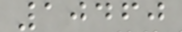10460
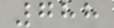788
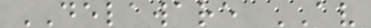DELAWARE AV
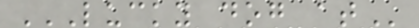LUCKY DOG AT
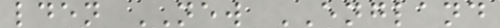lden NEW ENGLAND
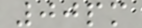00pm
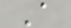A
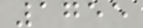1755
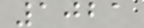1021
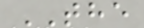THE
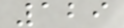129
